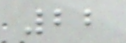22
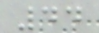44
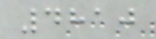4810
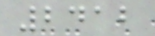2412
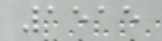1515
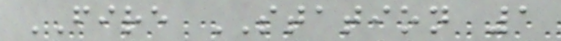FIRE STATION 1
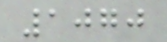1070
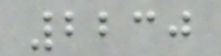2230
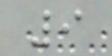9
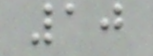10
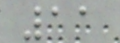11
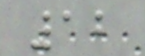12
